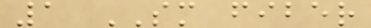1 SM fiber
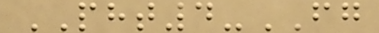PHT4-FG
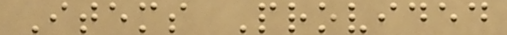Items Provided
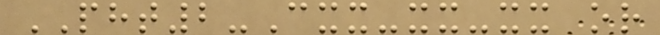PHT2-Cxx-xx-xx or
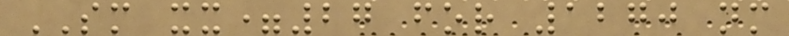SM xx=27 for 1270 nm
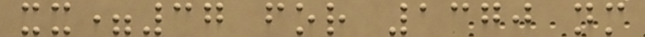xx=37 for 1370 nm
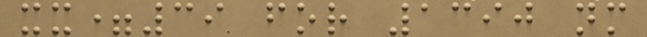xx=39 for 1390 nm
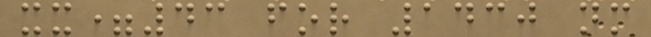xx=43 for 1430 nm
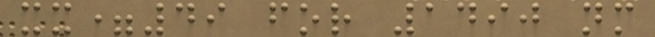xx=49 for 1490 nm
